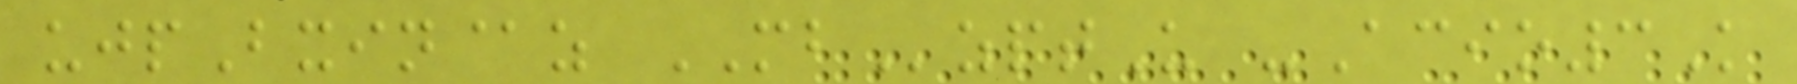ujpBxin@z MBzptU -Acio3K
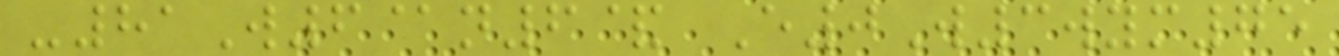-81W6@n6& E0W3wym75
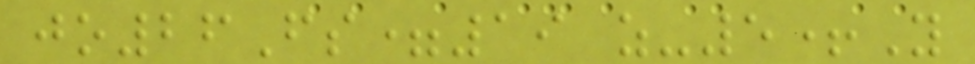jo26Fs=19 z-5+Y
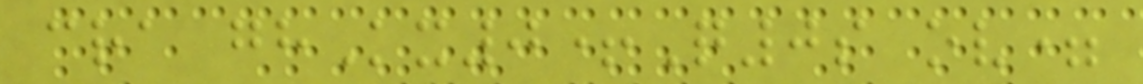cra ghKx0+Q0s ov=
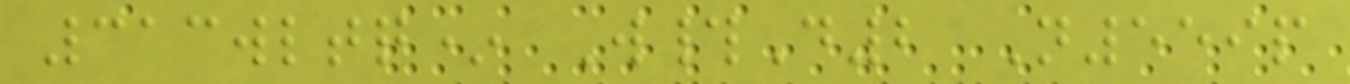313wltq* W#D2 N559p
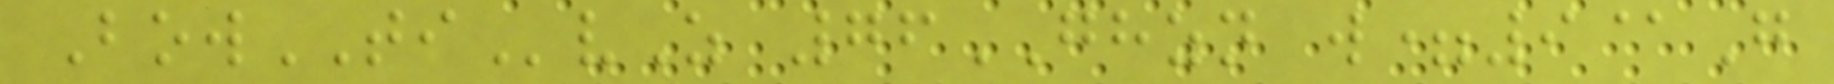BowTIvZ 76GHZN w=9@G
